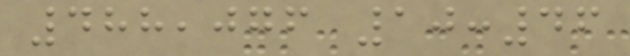488,076 10:46
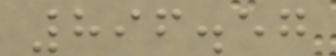896.57
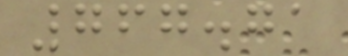767.71
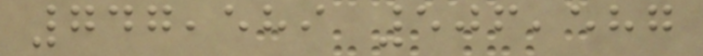747,589 506,587
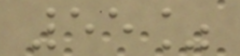55%
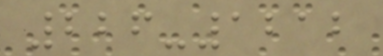226-1212
